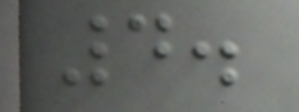4.
